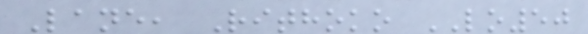Lane, Rithoko LO50
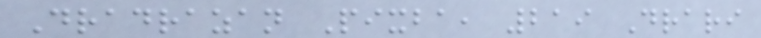Dradrazan Pixba, 219 Drari
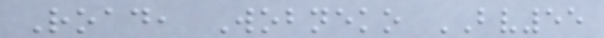Road, Wobneko BV55
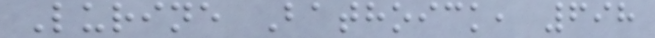Lurine Bathoick, 698
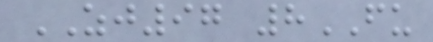ZJ97 8FU
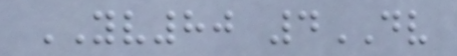YV80 4DV
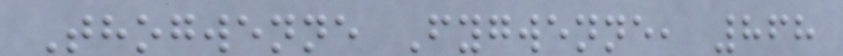Thogwenne Fygwenne, 868
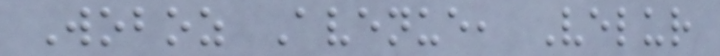Woboz Avenue, Velur
